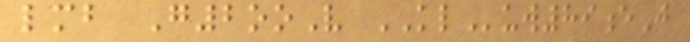lmb G2ooV KLuw89eJ
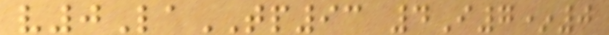v0LaTP93 4I7*0
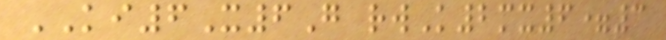KI6X6G rwK2mx6=3
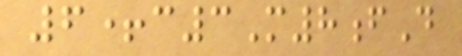6+c3M8fD
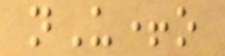nU+o
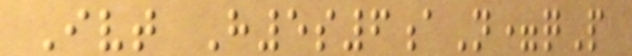Ivt H5s6aN=qP
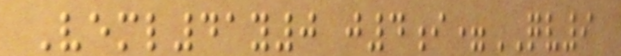Veml41y0 j4i=QV9
